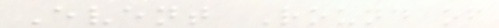Event Round of
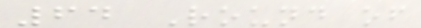64 Round of
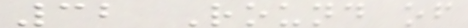32 Round of
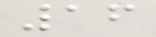16
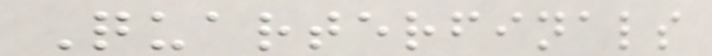Quarterfinals
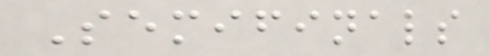Semifinals
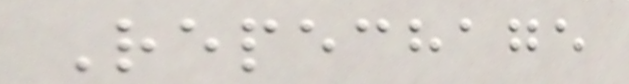Repechage
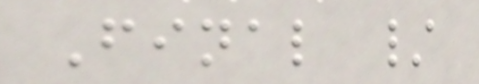Final /
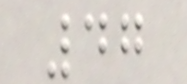47
